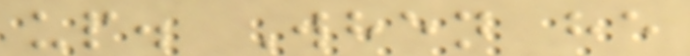up. When he
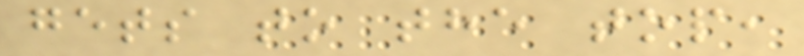gets to the top,
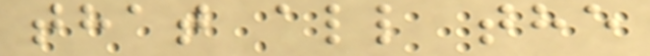that all the
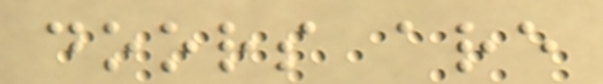doors are
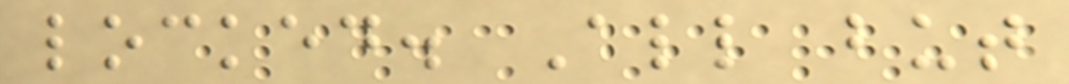locked. All but
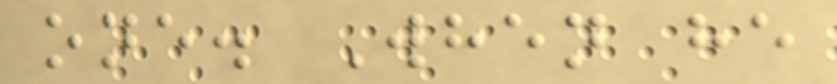one. When he
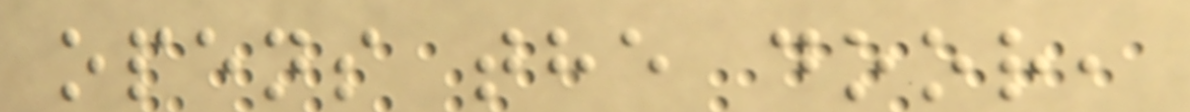opens the door,
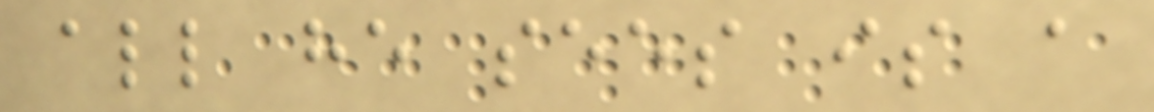all he sees is a
